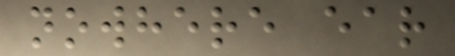nowhere ear
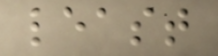least
